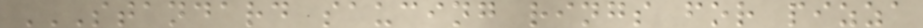STANDARD SAUCING RINGS FOR PIZZA
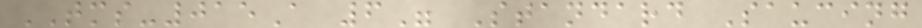TMS-015A 6" Standard Saucing
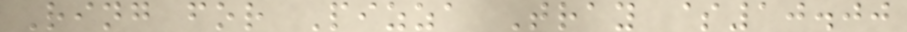Ring for Pizza Tray $10.00
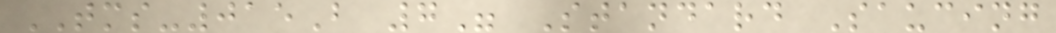TMS-015B 7" Standard Saucing
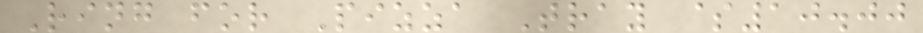Ring for Pizza Tray $10.00
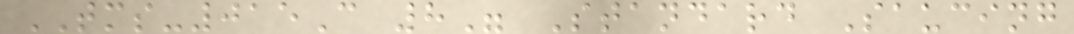TMS-015C 8" Standard Saucing
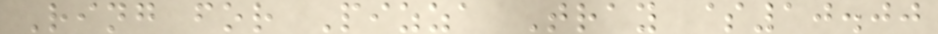Ring for Pizza Tray $10.00
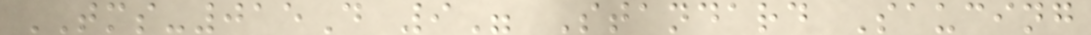TMS-015D 9" Standard Saucing
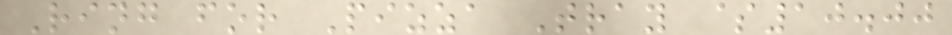Ring for Pizza Tray $10.00
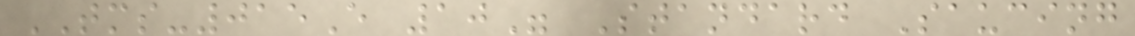TMS-015E 10" Standard Saucing
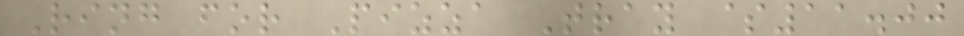Ring for Pizza Tray $11.00
